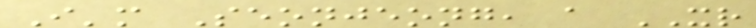I'm Seonjeong, a XR
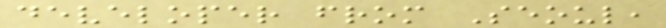developer from Seoul,
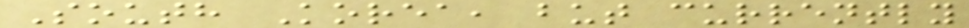South Korea, but currently
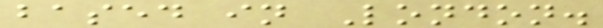based in London.
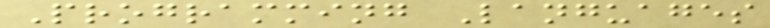Programming Languages
